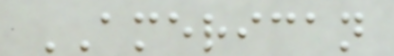AMERICAN
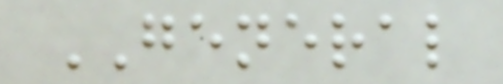GENERAL
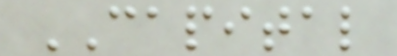CAPITAL
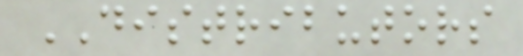DISTRIBUTORS
